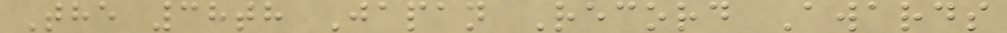The 38th Japan Record Awards
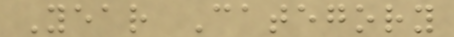Year Category
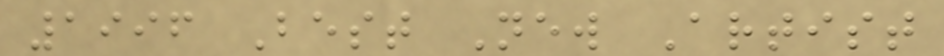1996 Best New Artist
